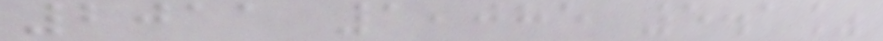2011 1,085 5.1%
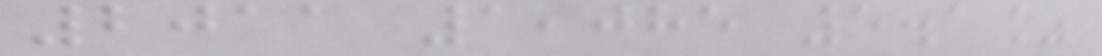2011 1,085 5.1%
